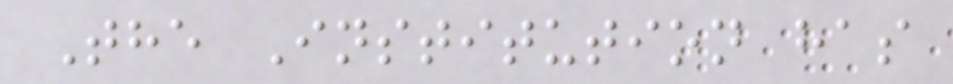The Institution has
